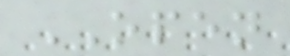OPEN
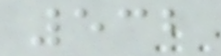532
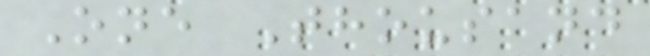One Thousand
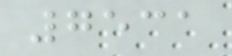7531
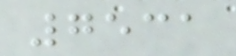7531
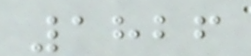1826
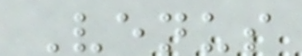Venus
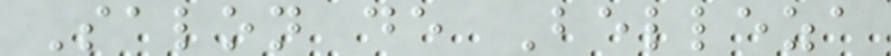Salon de Belleza
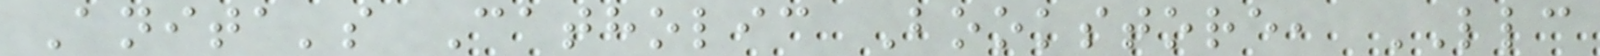Anita's Catholic Bookstore, LLC
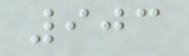903
